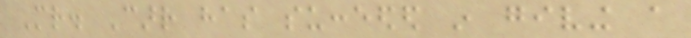Mr. Carr has succeeded in giving a
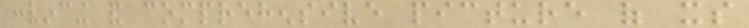convincing and comprehensive picture of its
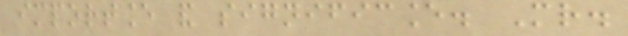importance and significance. Mr.
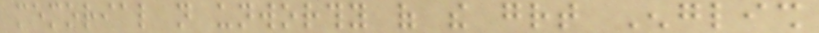memorial not unworthy of the great English
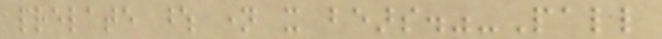prelate whose name it bears."-Pall
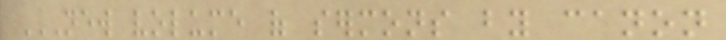NEW VOLUME OF SERMONS BY CANON
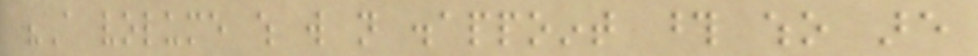"A volume which will not disappoint those who are
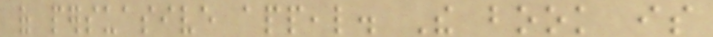of persuasive appeal. The book is
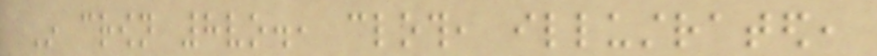In crown 8vo., cloth, illustrated,
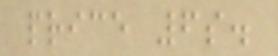price 6s.
